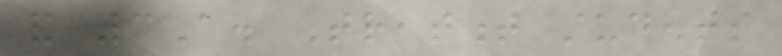and 3A. Treatment students
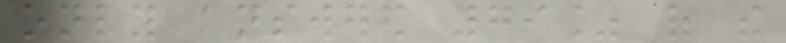only answered 79% of the
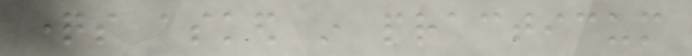questions asked in practicum
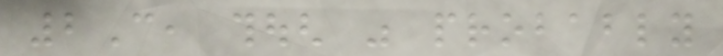2C, though was probably
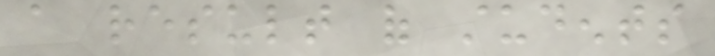a result of students
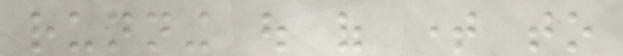running out of time to
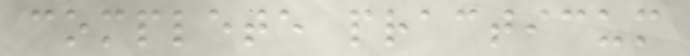complete practicum
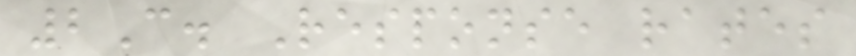2C. Response rates
